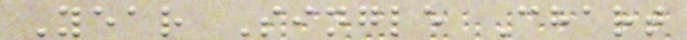Year Single Chart
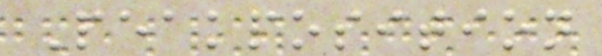Peakposition
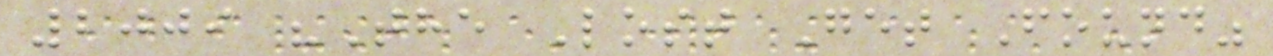2009 "The Lost Get Found"
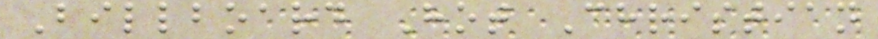Billboard Hot Christian
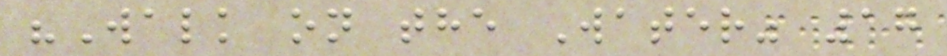"Walk on the Water" 17
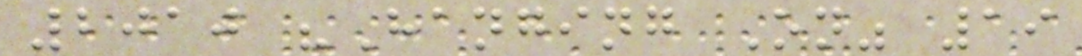2010 "Hanging On" 19
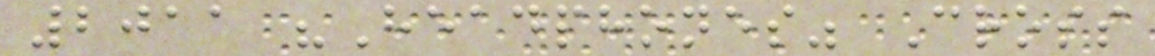2011 "Headphones" Cross
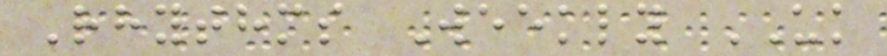Rhythms Weekly UK
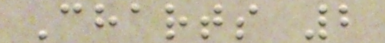Charts 2
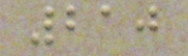210
